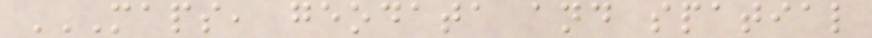MAPS, GEODATA AND SPATIAL
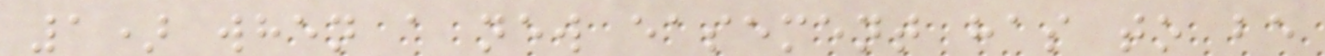1) when a new easement has to be
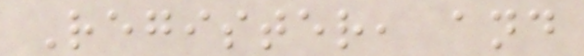Register, and
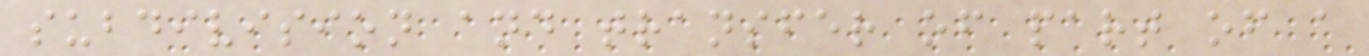subdivision and transfer of part of a
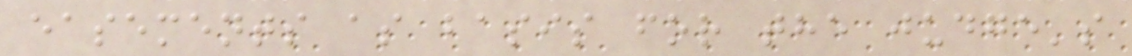easements as basis for the judge's
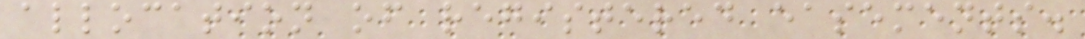allocation of registered easements.
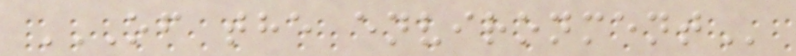OF THE ENVIRONMENT
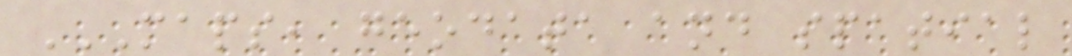MAPS, GEODATA AND SPATIAL
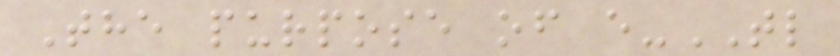The purpose of e-TL
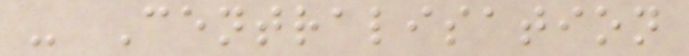- Centralisation
